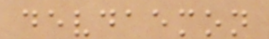devdaemon
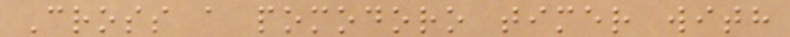Cross a pomodoro timer with
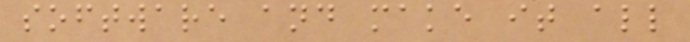software and make it all
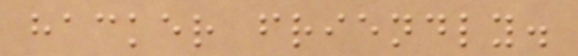hacker friendly.
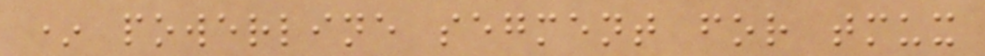* powerline segment for tmux
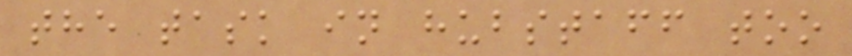the task in hubstaff too
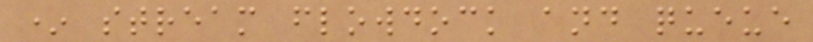* stream flowdock and queue
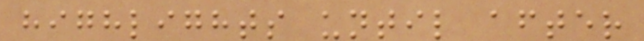highlights until after
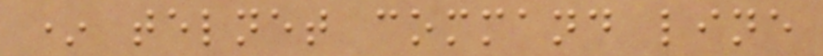* telnet command line
